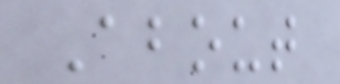About
